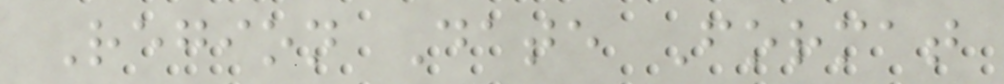Region Date Format
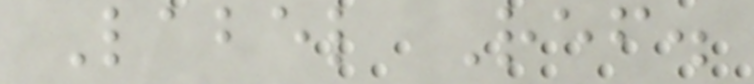Label Ref.
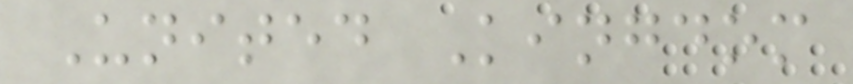United Kingdom
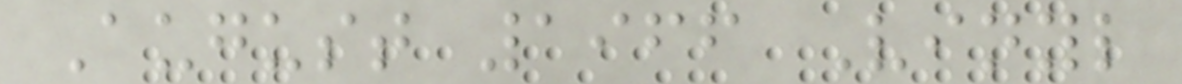August 1966 Vinyl
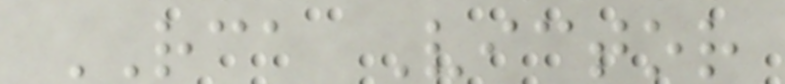RCA Victor
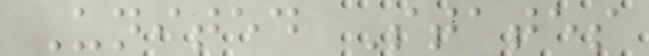United States
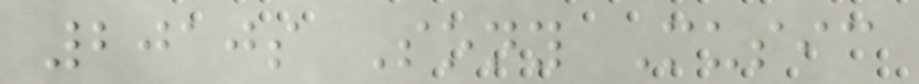2010s Sony Music
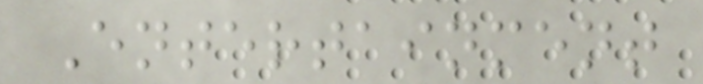Entertainment
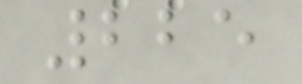225
